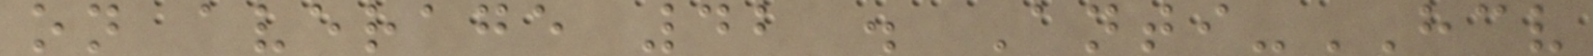on average 42 . Anti-HCV
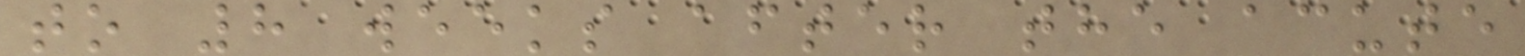to 8 weeks after the acute
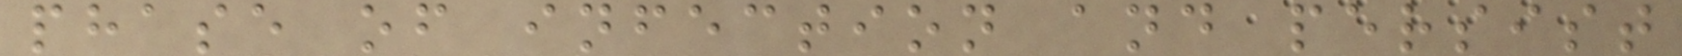phase of infection and persist
